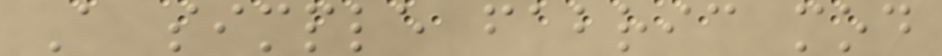A simple fabric mod
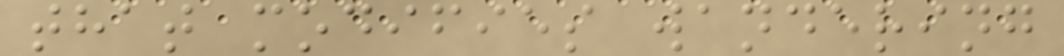that modifies wandering
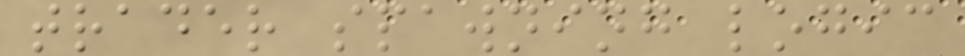trader spawning logic
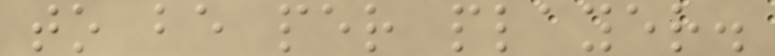to be per player.
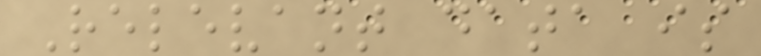Relevant data is
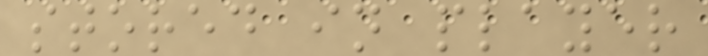stored in player
